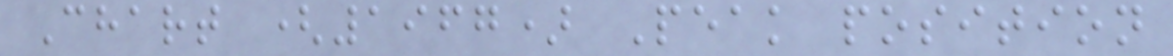Chart (1967) Peak position
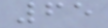65
